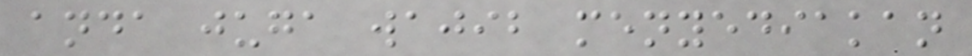anda juga wajib menyediakan
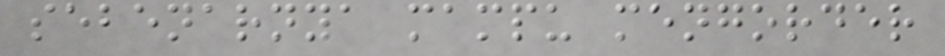sebenarnya mampu mengorder
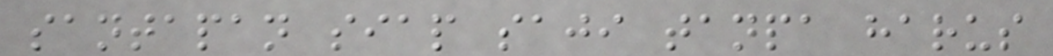santapan siap saji tanpa harus
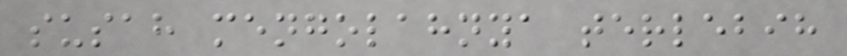susah mengolahnya terlebih
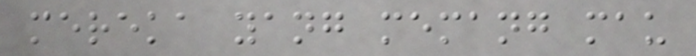mereka yang memang mau
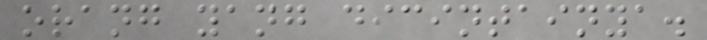orang yang dicintainya.
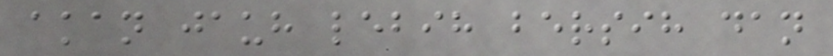akan jauh lebih bersih dan
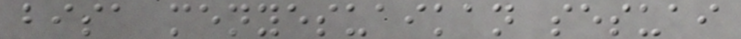bisa menyesuaikan sesuai
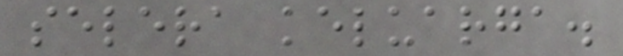selera keluarga.
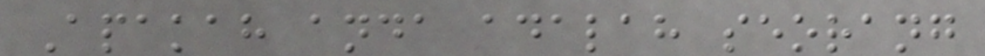Apakah anda adalah seorang
